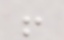!
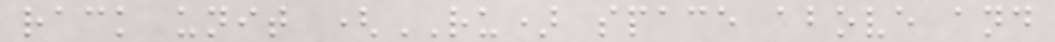rack unit (RU) space above and
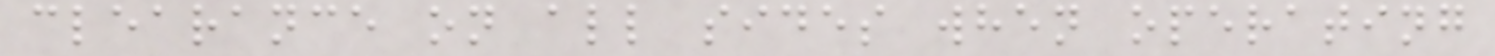clearance on all sides when operating
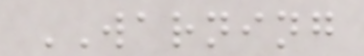WARNING
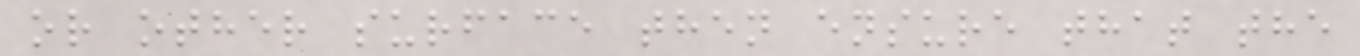or other surface then ensure that the
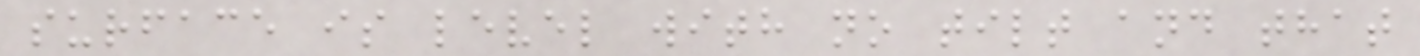surface is level with no tilt and that
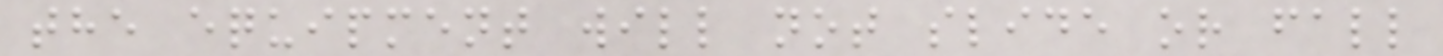the equipment will not slide or fall
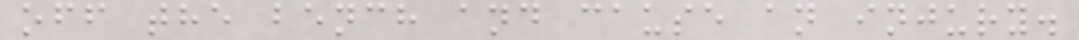off the bench and cause an injury.
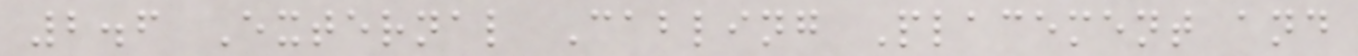2.6 External Cabling Placement and
